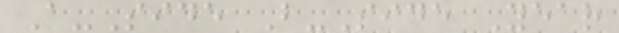A-Side B-Side Year
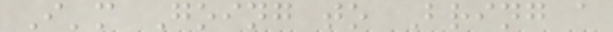I'm Going to Bring a
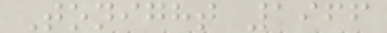Tonight 1966
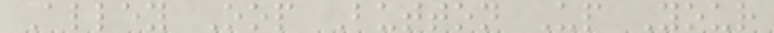Alley Oop Button Up Your
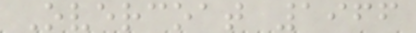Overcoat 1966
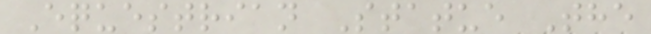Equestrian Statue The
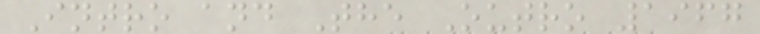Intro and The Outro 1967
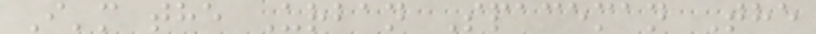I'm the Urban Spaceman The
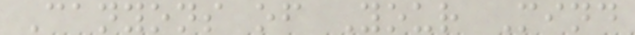Canyons of Your Mind
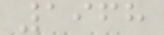1968
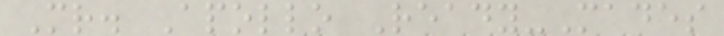Mr. Apollo Ready-Mades
